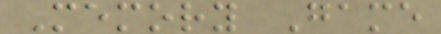Memory Game
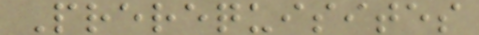Prerequisites
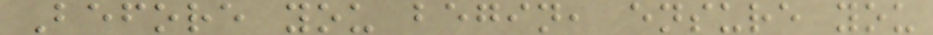Before you begin, ensure you
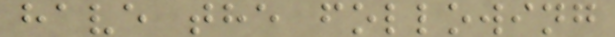have the following
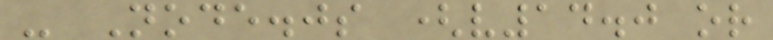- Node.js (v14.0 or
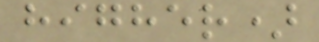higher)
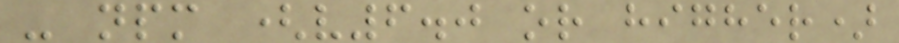- npm (v6.0 or higher)
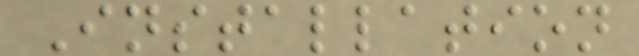Installation
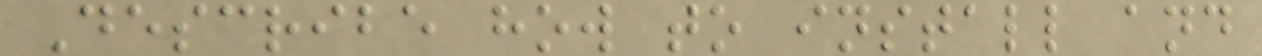Describe how to install and
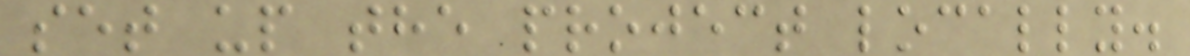set up the project locally.
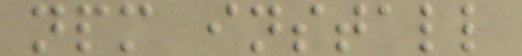npm install
